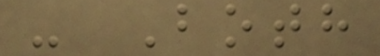- Both
